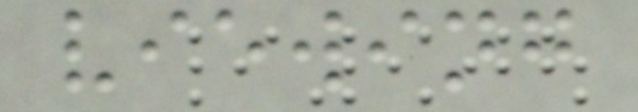viewing
